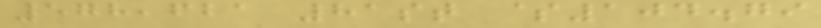578,621 81st $104.79
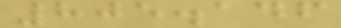805.146
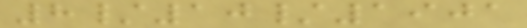8/10/1901
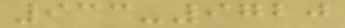933-9720
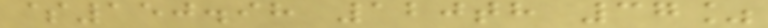$150.98 120th 37%
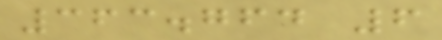363.764 6
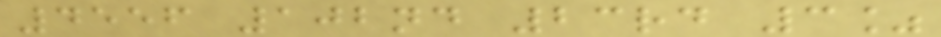4556 102nd 23rd 3%
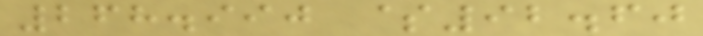268.990 $92.60
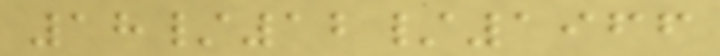18/12/1966
